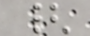{
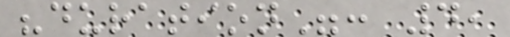"duration": 4,
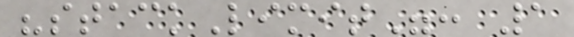"stackLimit": 1
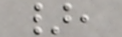},
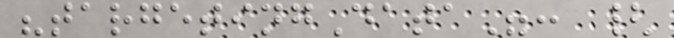"targetingData": {
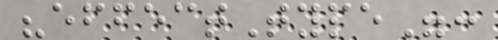"effectType":
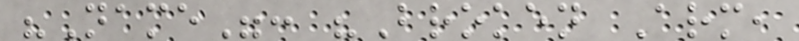"Name": "Broken Arm,
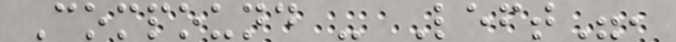Compound - Left",
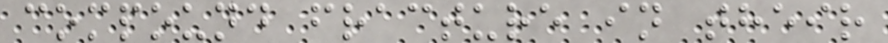compound fracture in their
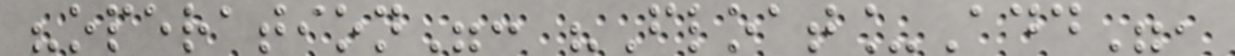"operation": "Float_Add",
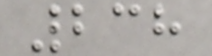238
